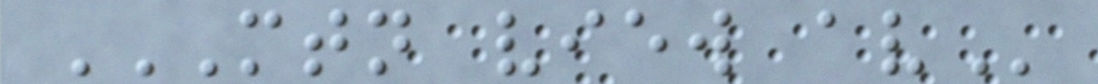MTN VIEW AV
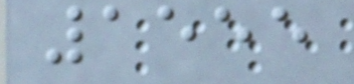1555
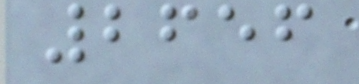2656
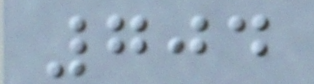704
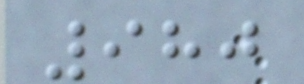980
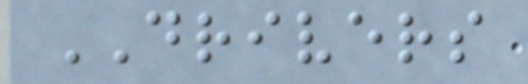DRIVERS
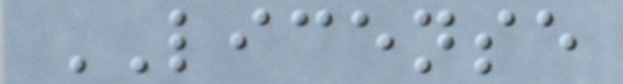LICENSE
